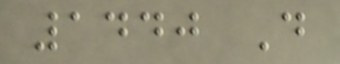1440 D
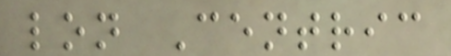lon Centric
